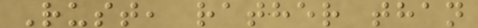Rust, rather than
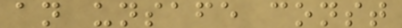an unsafe const
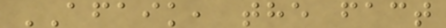AFAIK, the fact
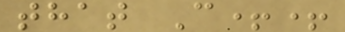that C++
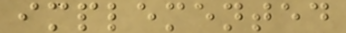implemented
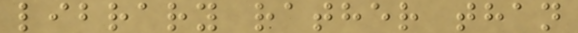library rather than
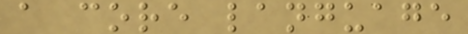a core language
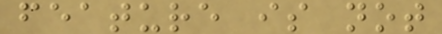feature is not
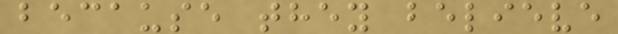because they believe
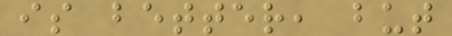is better, but
